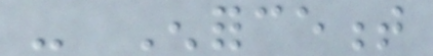- Enforcement
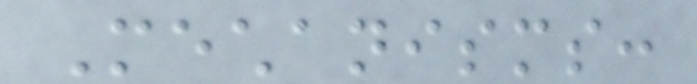Mechanisms:
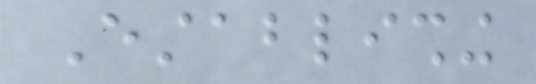Establishing
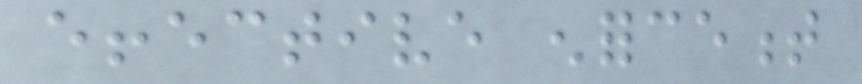effective enforcement
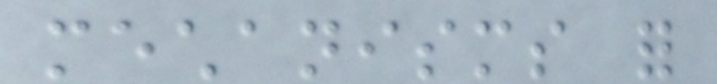mechanisms for
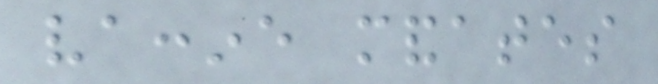vaccine mandates
